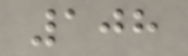108
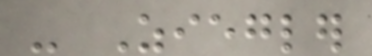- Ziegler
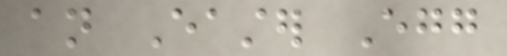an Easter Egg
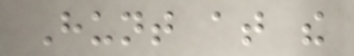Hunt at the
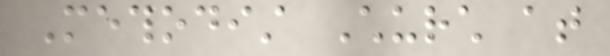Methodist Church at
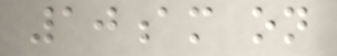10am on
